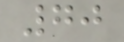70
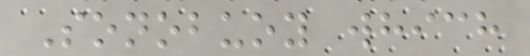Sonobuoy which
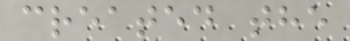created the
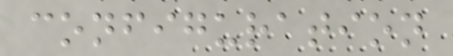configuration
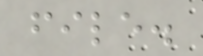file.
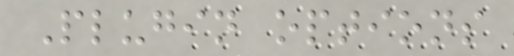Plugin options
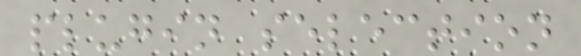plugin selection
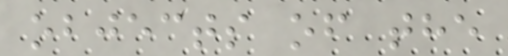objects of the
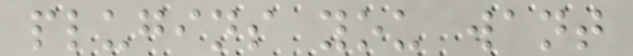plugins you want
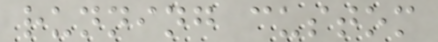running custom
